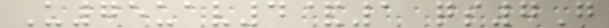U75uav4&1 qs7G
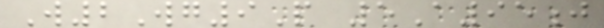W2Wg9P 5A95j
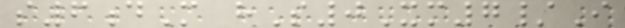s6dM hS0Xm7/I
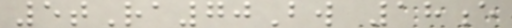5tRa70Bw 18e
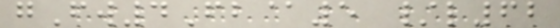gFw4Fb@5 /l62
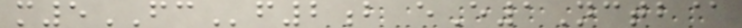m5FCf2b eE1Nctb@
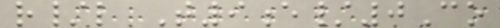r/l T9e/0Co
